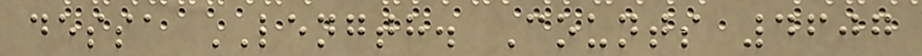dessa LENGTH. Counts 4607
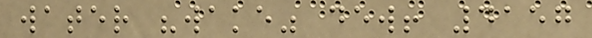water "wake" dew! 4157
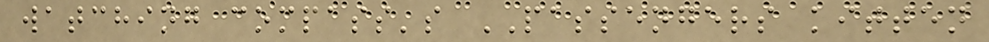watching compass's PASSENGERS kitten
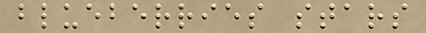blueberries stars
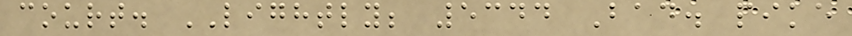court. LIGHTLY; 5344 Bad. pike
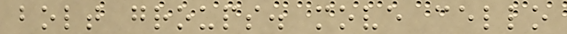bolt groups. move cello
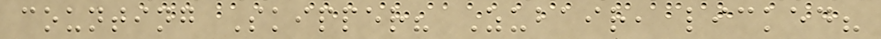counting Skipper? Zubair, licked?
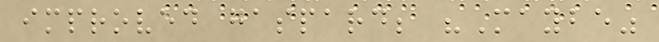improved gaspard; "Maybe"
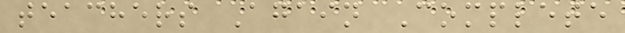teachers Again Complete
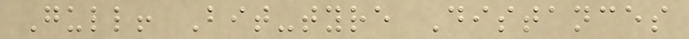Gull! Bit-tyre Distances
